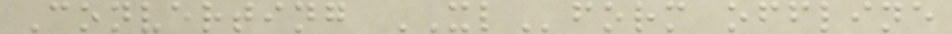Converting XLform offline
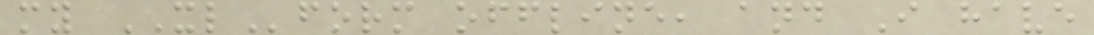my XLform offline, and I have
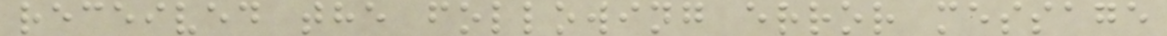received the following error message
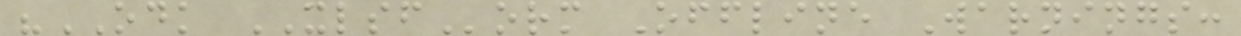"ODK XLSForm Offline Warnings:
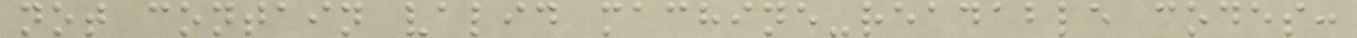not contain valid machine-readable codes:
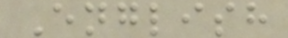English
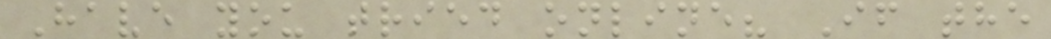Have you tried online? If the
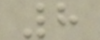8
